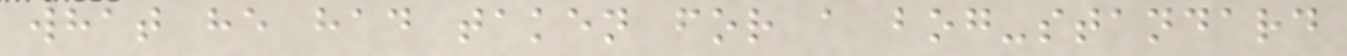what he had taken for a bog-standard
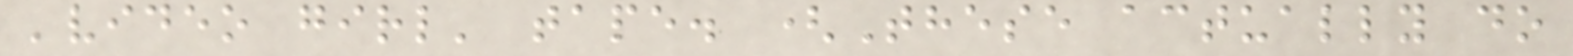'video girl' tape. (These actually do
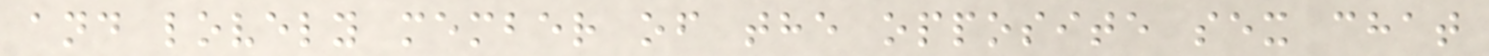and lovely member of the opposite sex chat
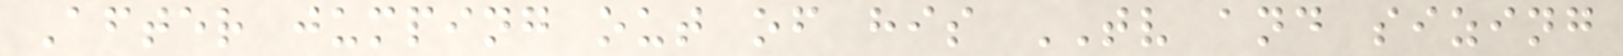After jumping out of his TV and sizing
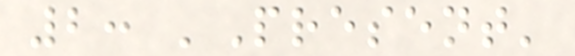2: 'Present'
